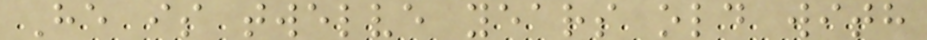He is twelve years old with
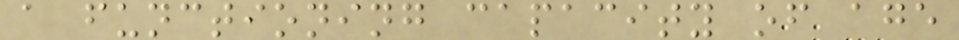a functioning capacity of age
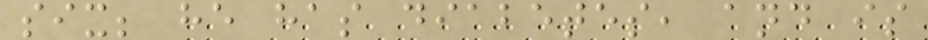six; he has diabetes, and is
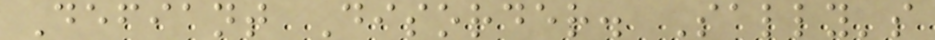Defiant Disorder. Sally's
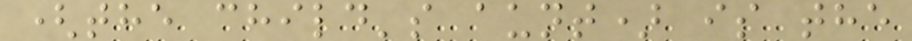(the child's aunt) is the
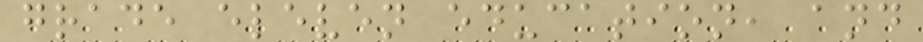grade eleven education, and
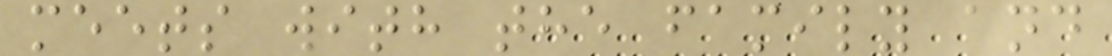meets with the family and
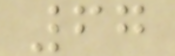67
